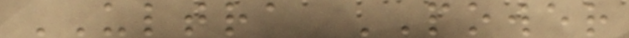ULTRA POWER
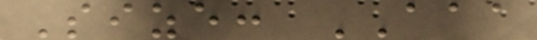Size: AAA
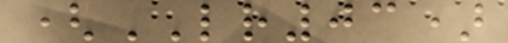(LR03)
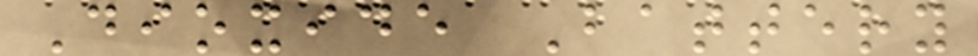Dioxide Battery
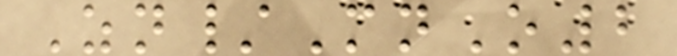Zn/MnO2
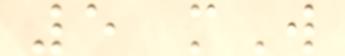5 mW
